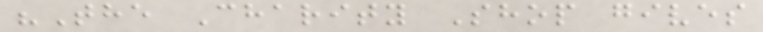"The Charity Shop gives
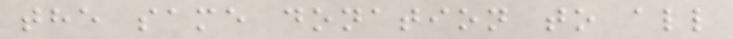the same donation to all
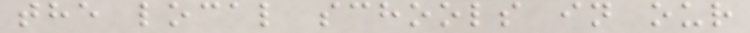the local schools in our
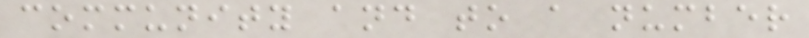community and to a number
